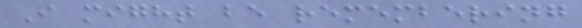I might be remembering
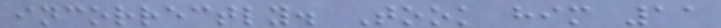incorrectly. Took him 11
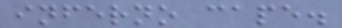inferno cape.
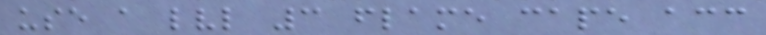use a lvl 3 flame cape acc
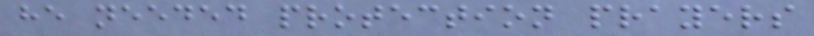he needed protection prayers
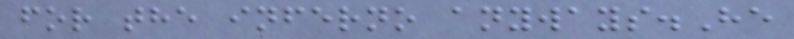for the inferno anyways.He
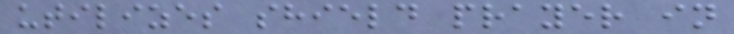utilizes shield prayer in
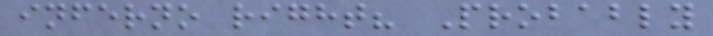inferno right? Probably
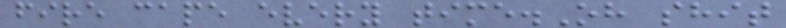fire cape every time.Oh shit
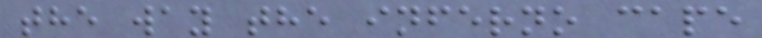the way the inferno cape
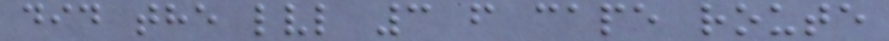did the lvl 3 f cape route
